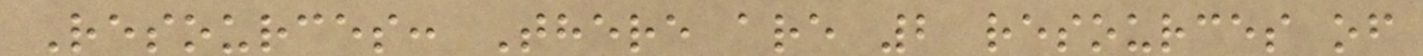Resources: There are 2 resources of
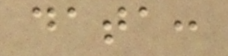data:
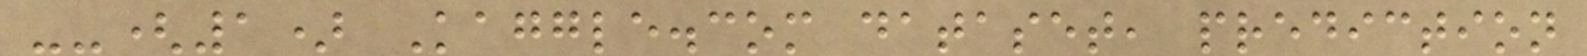--(1) Kaggle.com dataset, prediction
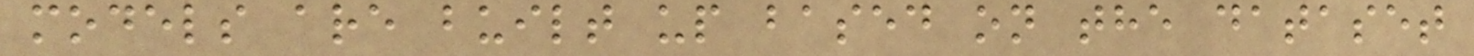models are built up based on the dataset
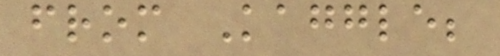from Kaggle;
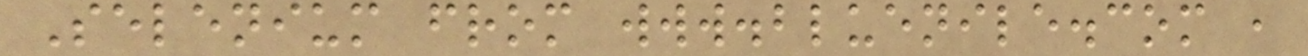Selenium from www.bluenile.com ,
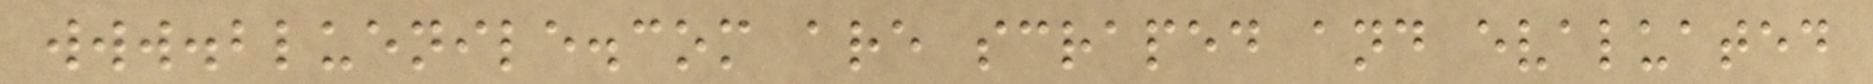www.bluenile.com are scraped and evaluated
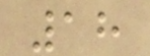18
